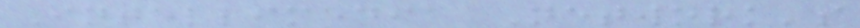Intellimedia Network's
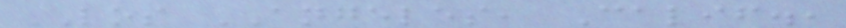LOS ANGELES, Calif.,
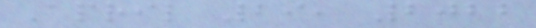April 29, 2022
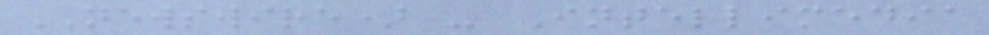NEWSWIRE) - Intellimedia
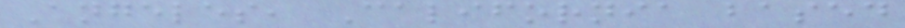Angeles, California based
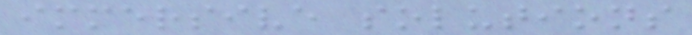immersive solutions
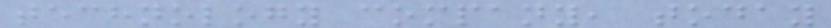technology company, today
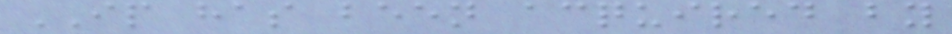IP has been acquired by
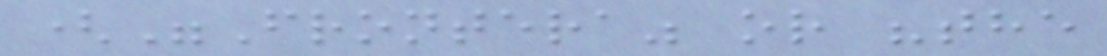("Frontera" or "the
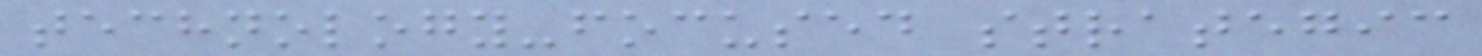technology-focused strategic
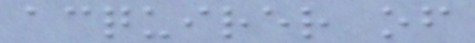acquirer of
